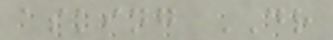asking DR
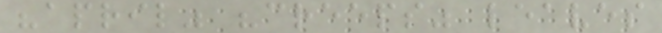"april" "creeps" leaves
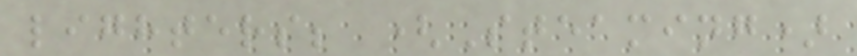lighters; (Steaming)
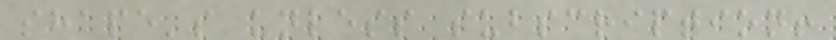shape's unless subscription!
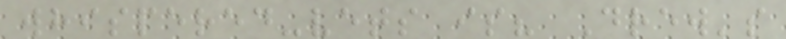whispered-vets is? Drew's
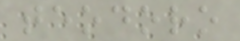teodoro
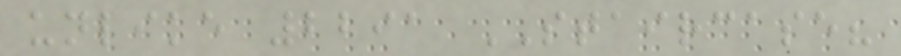unlike 2291 STAIRCASE?
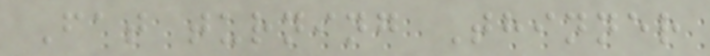Fat turning Thinner
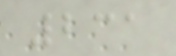231
